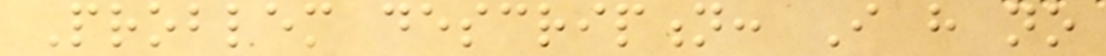Problem description: I have no
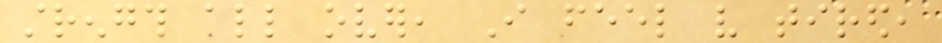strength all over, I feel very tired,
